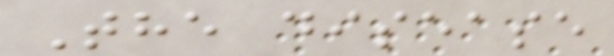The disease
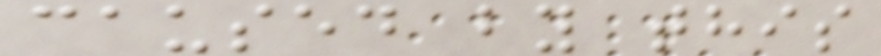caused by this
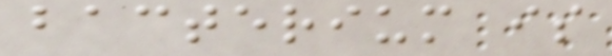bacterium is
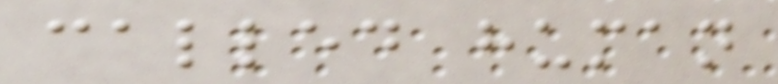called human
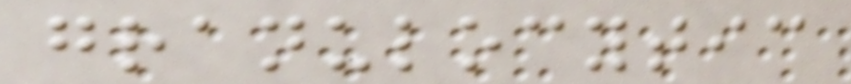granulocytic
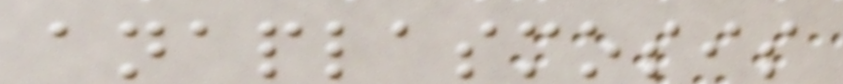anaplasmosis
